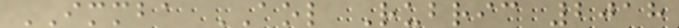IMMBA AOL Rubric 2018
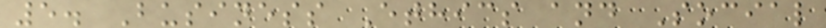5. Business Ethics and Social
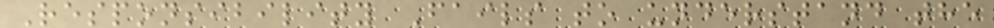Responsibility Fails to understand the
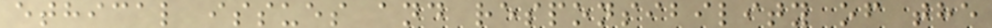ethical issues and responsibility of the
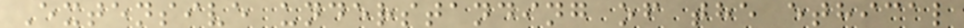Extensive understanding of the ethical
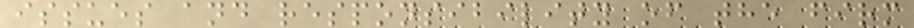issues and responsibility of the firm
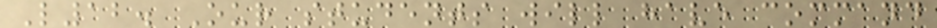L12. Our students will have command
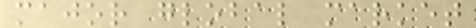major global market
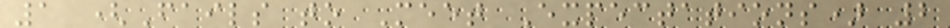1 (Fails to Meet Expectations) 2
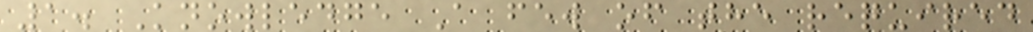1. Knowledge A few of the required
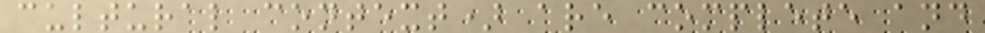cultural context) are complete and
